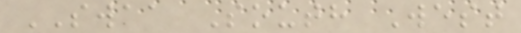SWAA South West
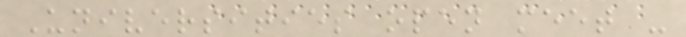Universities open meet -
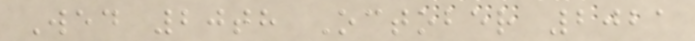Wed 20th October 2021
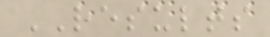RESULTS
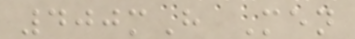400mH Men
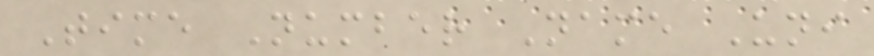Time Number Name Uni
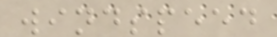windspeed
